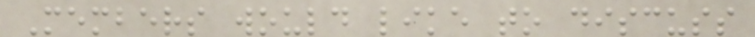Members would like to discuss
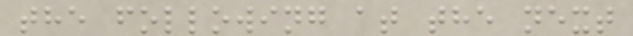the following at the next
